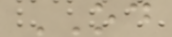OD
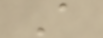A
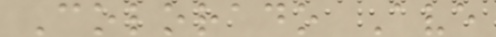Colorado Ave
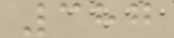387
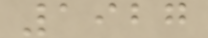1927
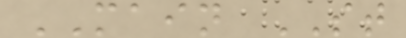MAIN ST
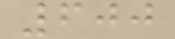600
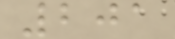201
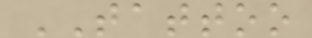TATTOO
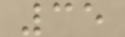35
